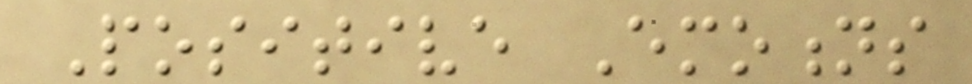Positive Emotions
